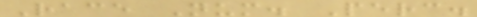Race Num. Perc.
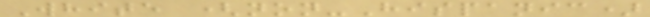White (non-Hispanic)
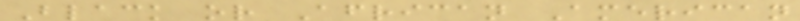Black or African American
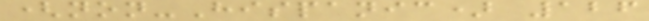(non-Hispanic) 126
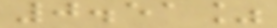0.51%
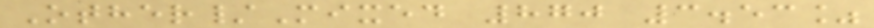Other/Mixed 870 3.53%
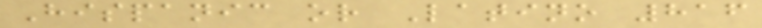Hispanic or Latino 816
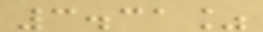3.31%
